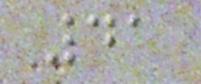41
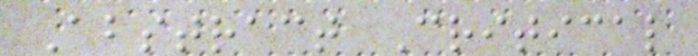Abstract Critical
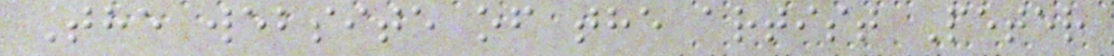The website of the artist Peter
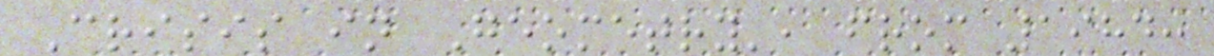Crisis in Geometry', from 1984:
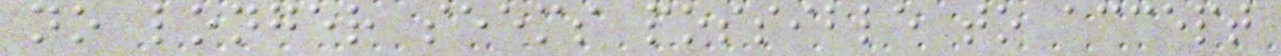no longer seems possible to accept
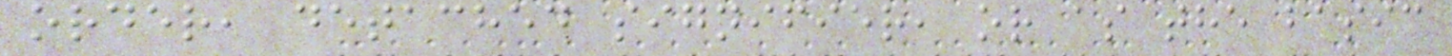order, detached signifier, or as the basic
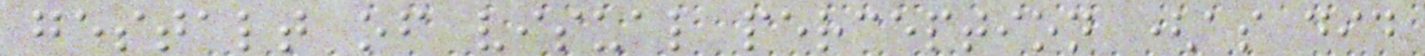gestalt of visual perception (as did
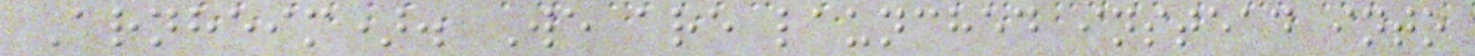Arnheim). We are launched instead into
